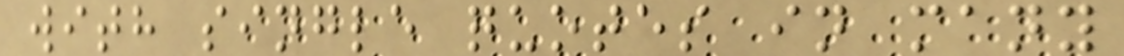with single quotes in many
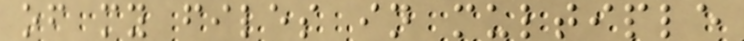of my files in multiple
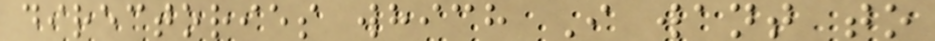directories which I want to
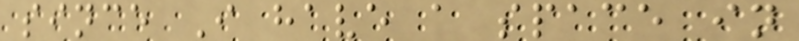since I have a space in
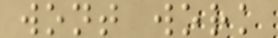wont work
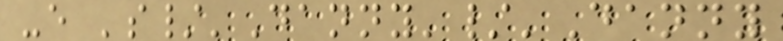-e 's/'Danny'/'Danny
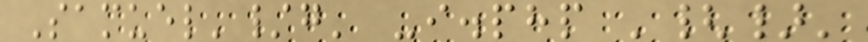Samuel'/g' -i.php '{}'
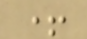+
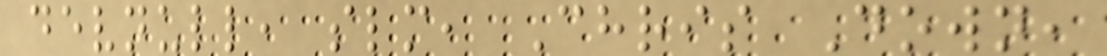devnull, slm, Chris Down,
